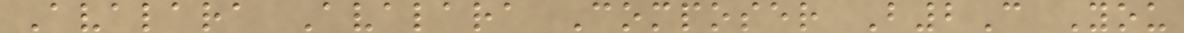Avalara Avalara Composer B2C You
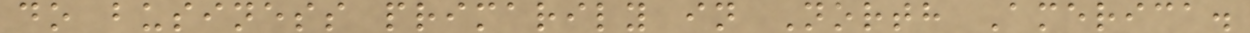do business primarily in North America.
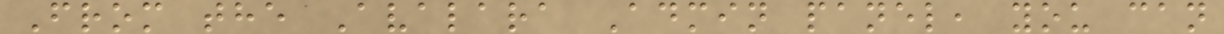From the Avalara Admin panel, you can
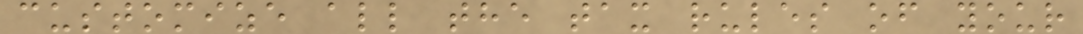customize all the tax rules of your
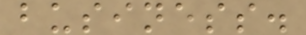business.
